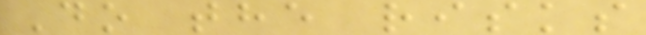Do the risks
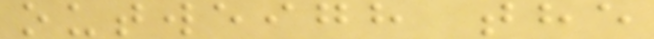outweigh the
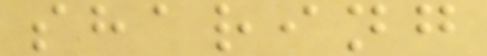sharing
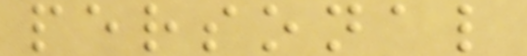personal
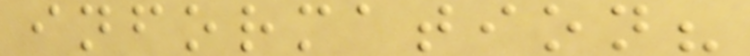information?
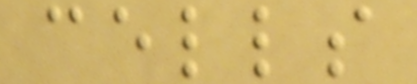cells
